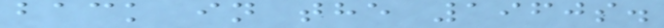back in the 1960s.
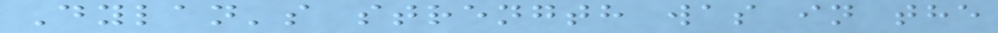Dylan's strength was in the
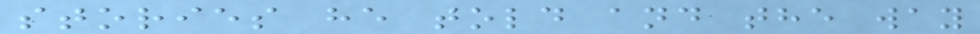stories he told and the way
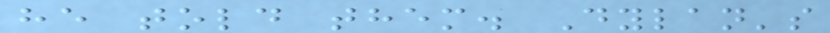he told them. Dylan's
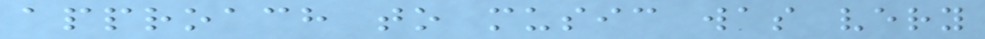approach to music was very
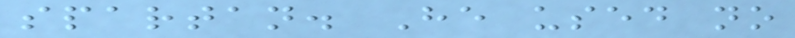spartan. He used no
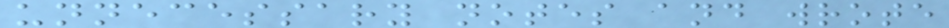unnecessary notes and wrote
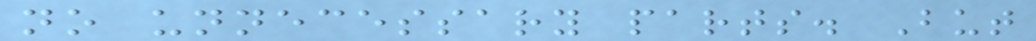no unnecessary parts. But
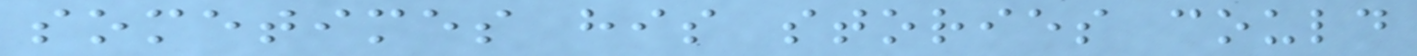sometimes his stories could
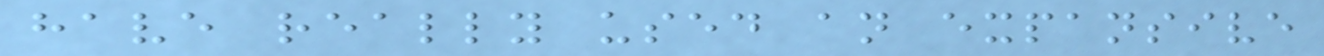have really used an expansive
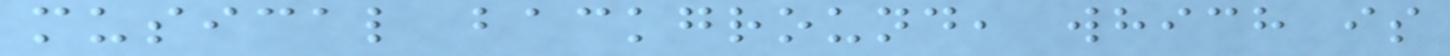musical background, which is
